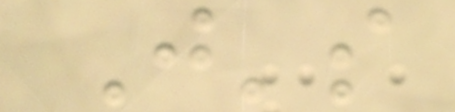J's
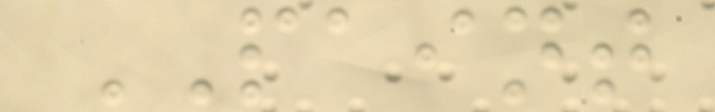PAINT
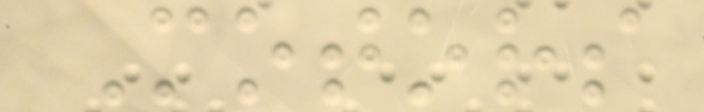Motors
